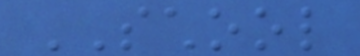SCHOOL
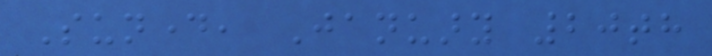Sunday, January 20th
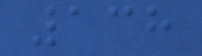138
